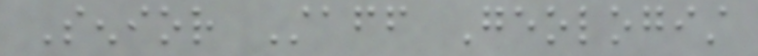Senior Staff Geologist
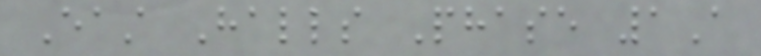East Halls Phase 1A
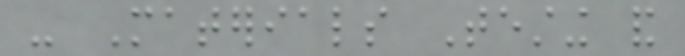- Materials Testing and
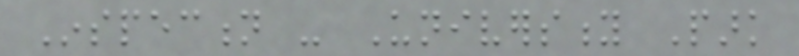Inspection - University Park
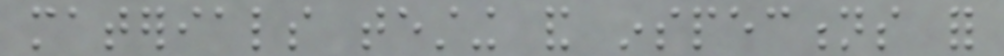materials testing and inspections for
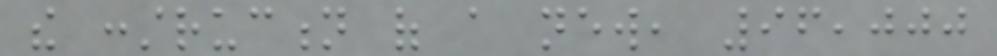the construction of a new, 96,000
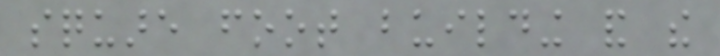square foot building and the
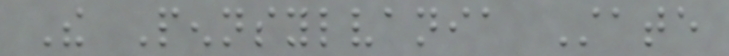The Pennsylvania State
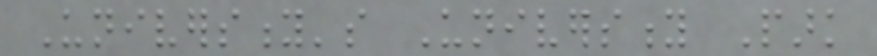University's University Park
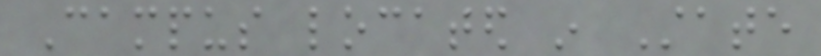Campus located in State
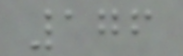176
